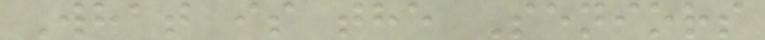What is the Seniors
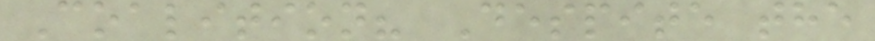Coalition? Despite the
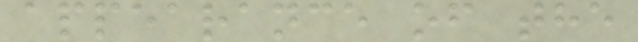appearance of the
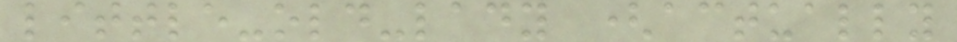little-old-lady (actually
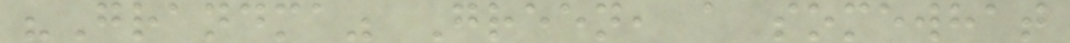"Grandma" Green, a somewhat
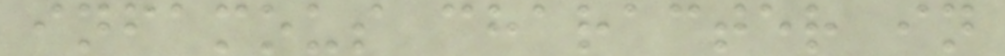infamous character in
